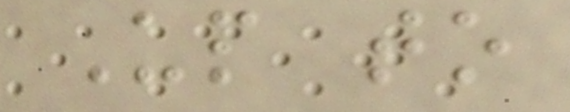Up to
